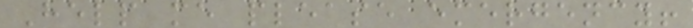Help me please emergency!
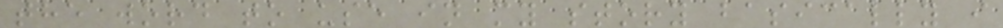the word to use in my story basically i
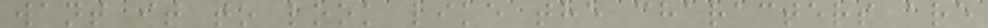want it to look like the characters are
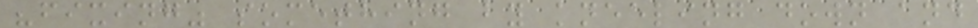"fixing" something by kneeling down and
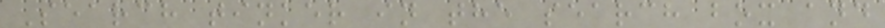Search tinker in the search box and
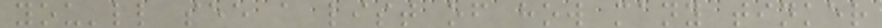you'll see a list of how many tinker
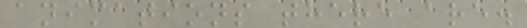animations there are.
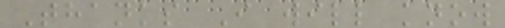Thanks I will know
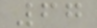67
